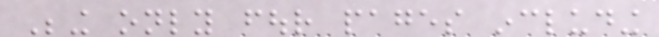Being only four pages including
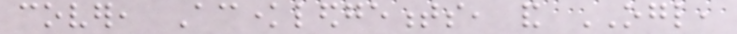cover, Acknowledgements, and OGL,
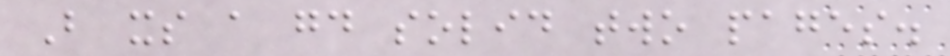But its a good solid two pages.
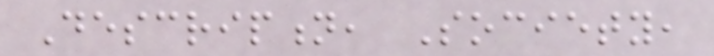Description, Society,
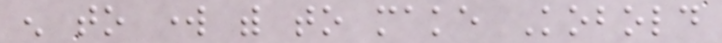enough to work with to make Kobold
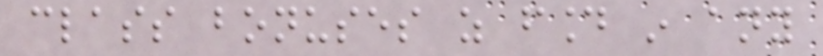class bonuses as found in any
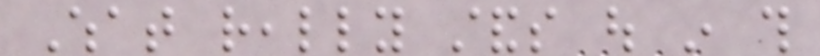What really stands out in this
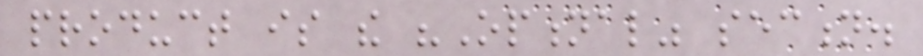product is the "Optional" section.
